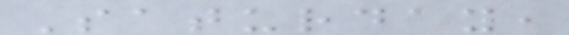Saturday,
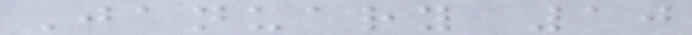January 10
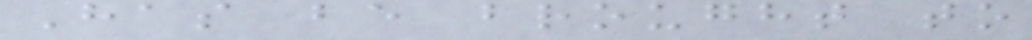Has be brought to
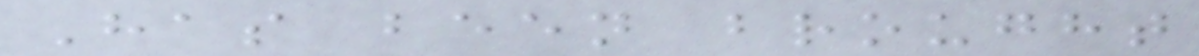Has been brought
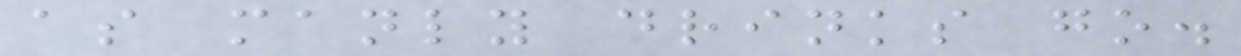as manly drinks go.
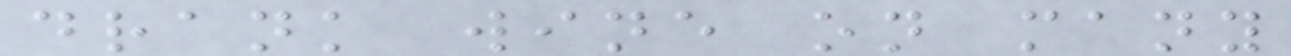drank wine on many
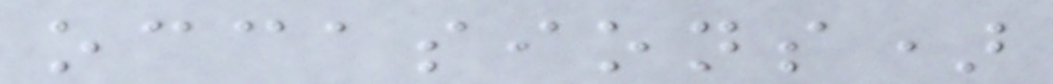occasions)
